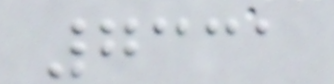7331
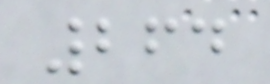264
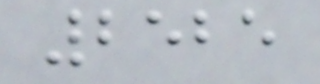2525
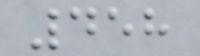458
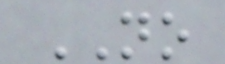NO
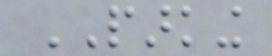PARKING
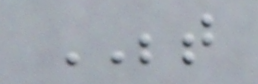BETWEEN
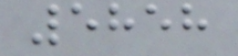5858
